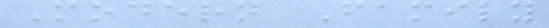Modern Family
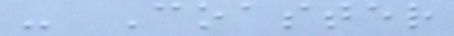- Coaster
